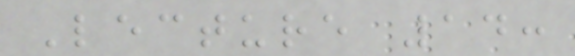Lecture 14:
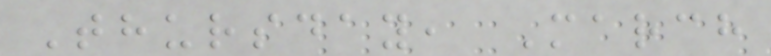Thursday, March
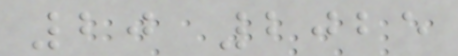20 2025
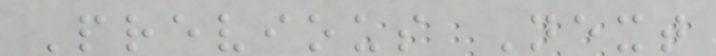Previous Next
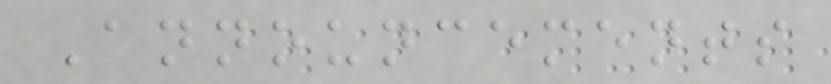Announcements
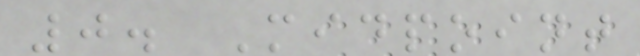0. Midpoint
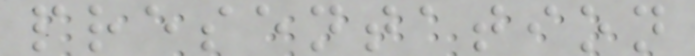presentation
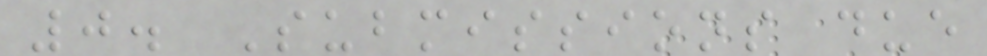0. Submissions due
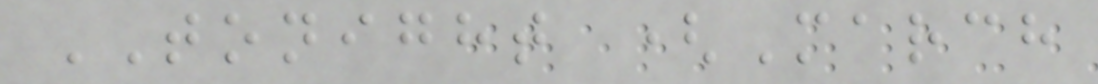TONIGHT (March
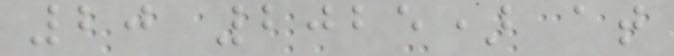20 2025) at
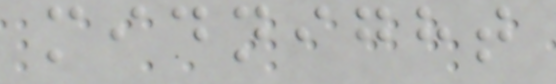midnight
